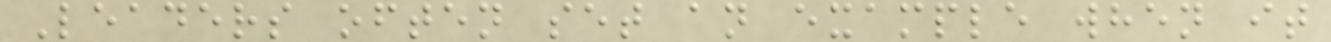Leaders often set an example when it
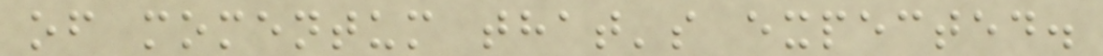of momentum that's expected.
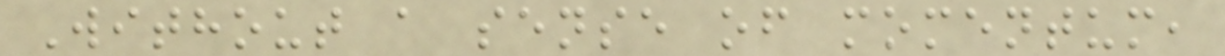Without a sense of momentum,
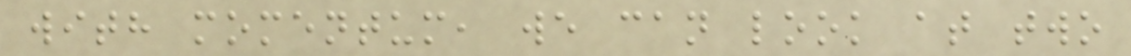with momentum, we can look at two
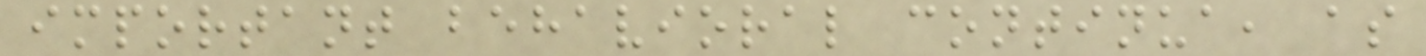important behavioral continua, as
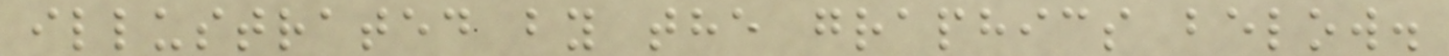illustrated by the graphics below.
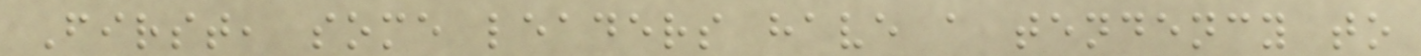First, some leaders have a tendency to
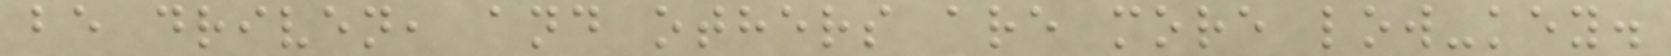be driven, and others are more low-key.
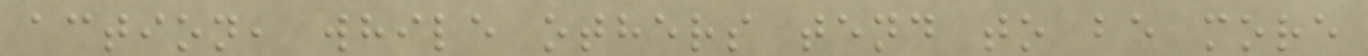action, while others tend to be more
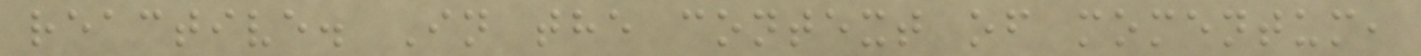reactive. In the context of momentum,
